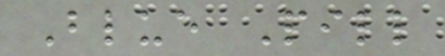Blue Pill
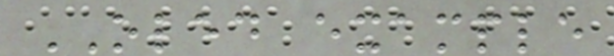OLED example
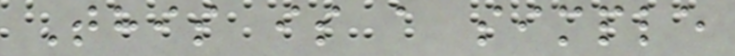This is a simple
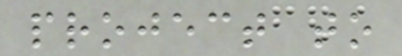project to
